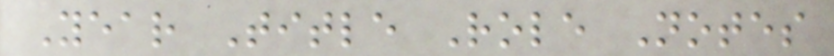Year Title Role Notes
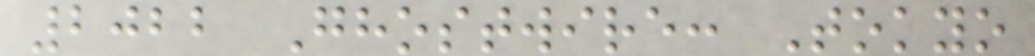2022 Ghostwire: Tokyo
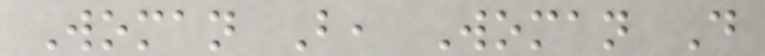Woman B, Woman D
